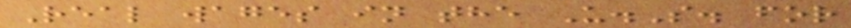Real wages in the U.S. for
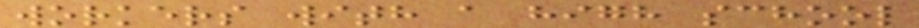workers with a high school
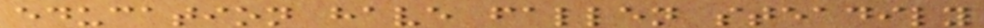education have fallen steadily
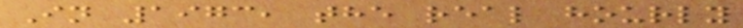In 1973, the real hourly
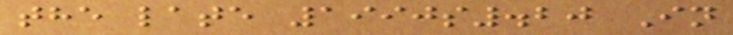the late 1990s.20 In
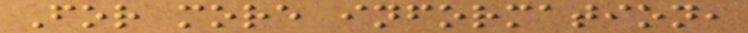For more information,
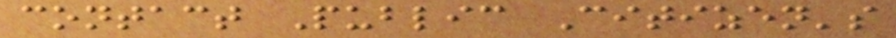contact Public Citizen's
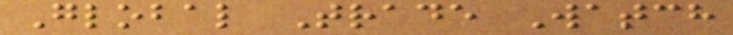Global Trade Watch
